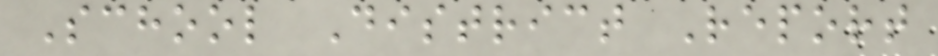School District Report
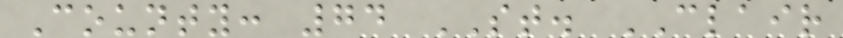County: 74 ST. CLAIR
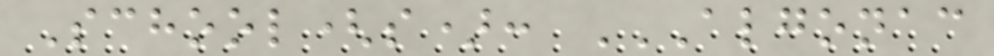School(s): ALGONAC
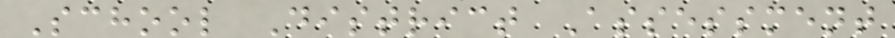School District Assessment
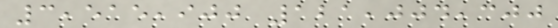3,515,900 121,004,300
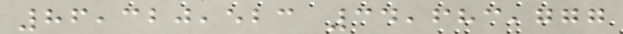86,320,523 34,683,777
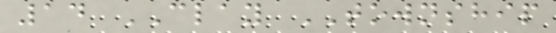14 CLAY TOWNSHIP
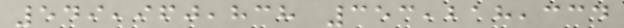549,960,838 353,218,334
